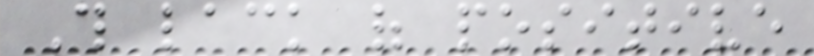This lack of positive
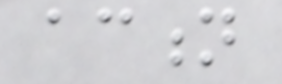action
